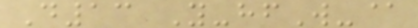D13 Y-hfW-@
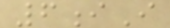6iI
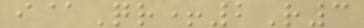i@Qr+2R3
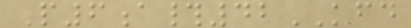P6a#42KFD
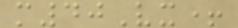m40Vx+
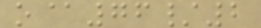o@76/2
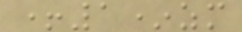+1*zm
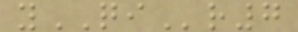yQIr7
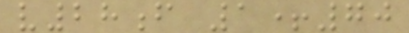v28f 1+70
